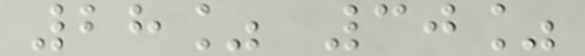28% 30%
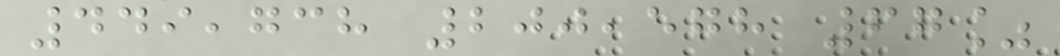449,738 200,578 67%
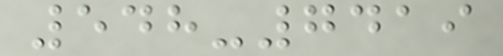548-7419
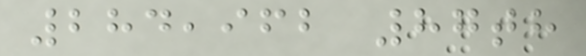284,962 87th
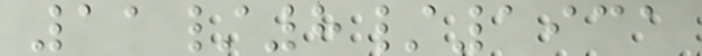11/8/1931
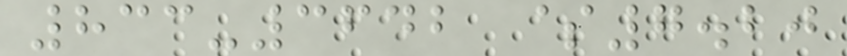833-3642 $7.20
